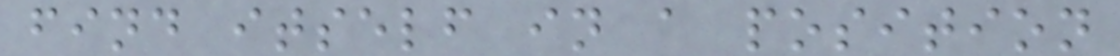find itself in a position
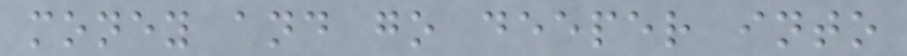money and go deeper into
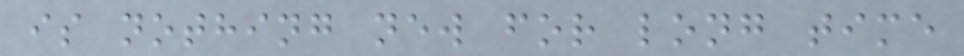is nothing new for long time
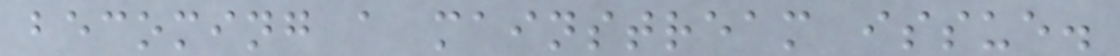becoming a mainstream issue.
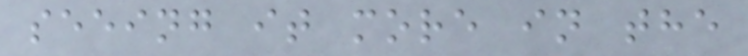seeing it more in the
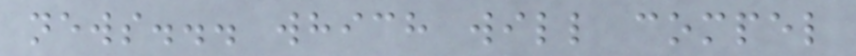news... which will compel
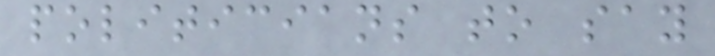politicians to say
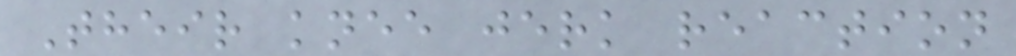Their knee jerk reaction
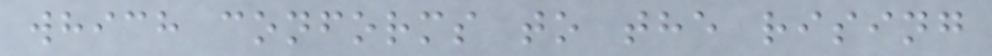which conforms to the rising
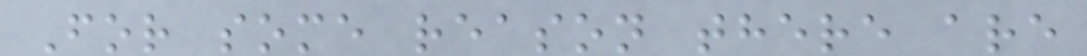For some reason there are
